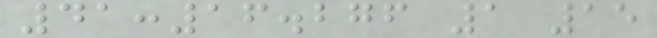41:16.276 1 15
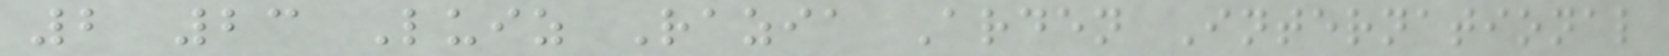2 23 Luiz Razia Arden International
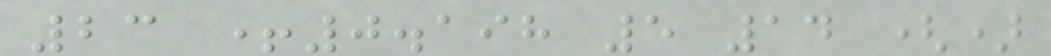23 +0.198 5 14 ()
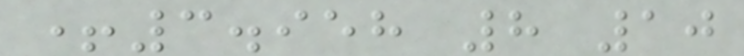+3.958 8 10
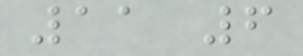11 6
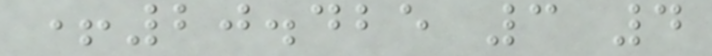+20.425 3 4
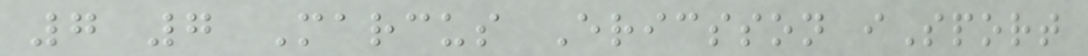7 7 Marcus Ericsson iSport
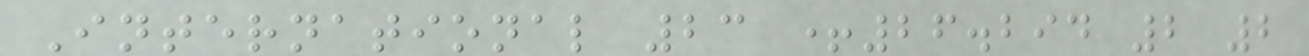International 23 +26.294 2 2
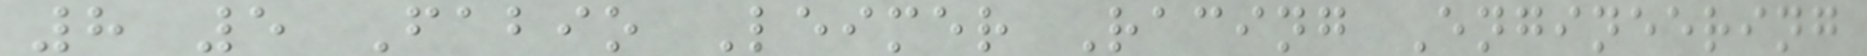8 5 Fabio Leimer Racing Engineering
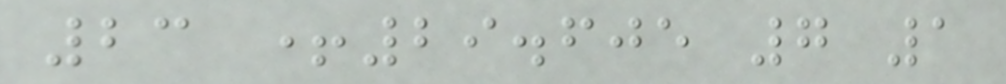23 +29.605 7 1
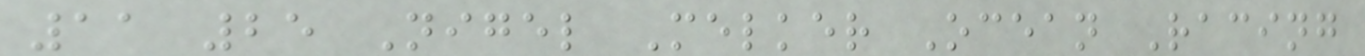11 25 Nigel Melker Ocean Racing
